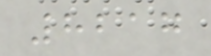8217
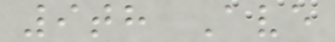9th Ave
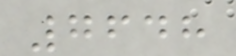7648
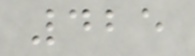425
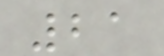21
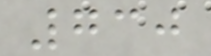730
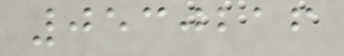0530216
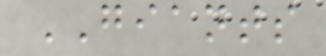GIANTS
